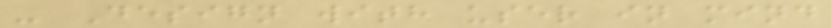- Design with user in mind
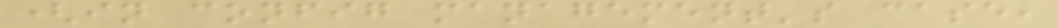(in config management's case,
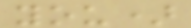you)
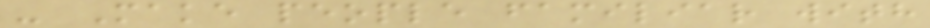- Make people familiar with
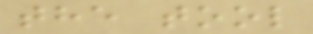the tool
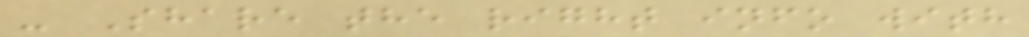- Share the right info with
